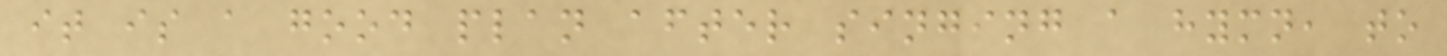it is a good plan after singing a hymn, to
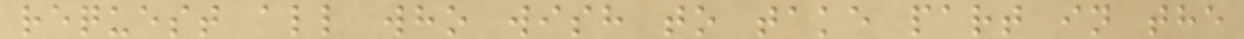request all who wish to take part in the
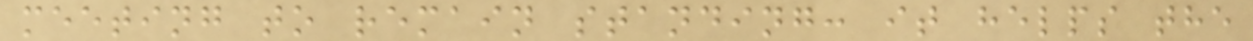meeting to remain standing: it helps the
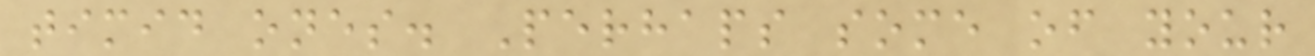timid ones. Perhaps some of your
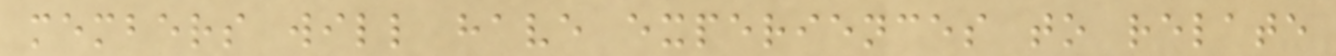members will have experiences to relate
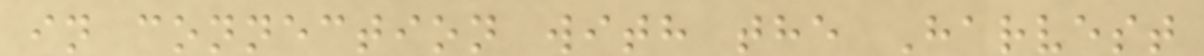in connection with the Harvest
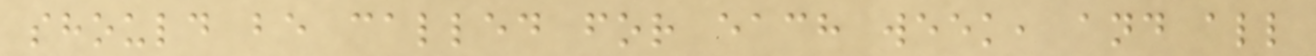should be called for each week, and all
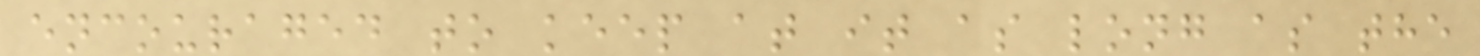encouraged to keep at it as long as the
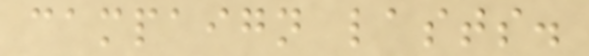campaign lasts.
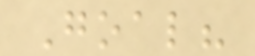Goal?
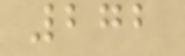272
